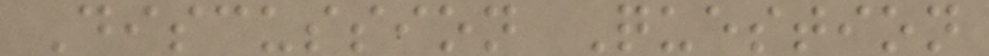Discussion Question
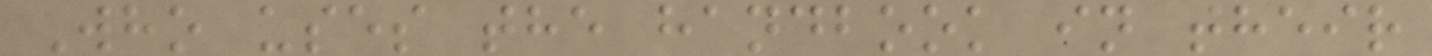Who uses the handbook in their
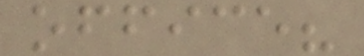office?
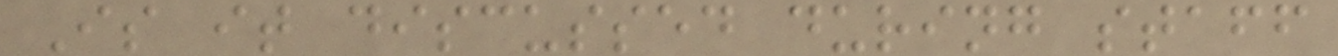Is it discussed during staff
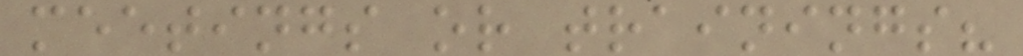meetings or trainings?
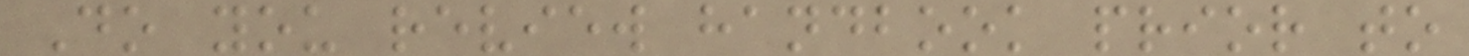Do you review handbook prior to
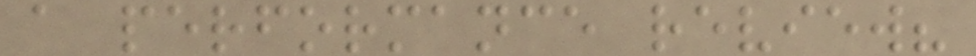a performance review?
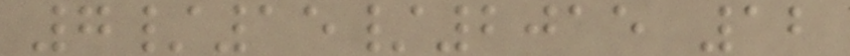7/15/2015 12
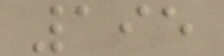195
